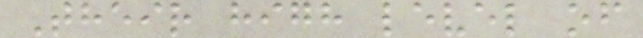Their high level of
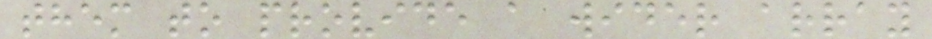them to provide a wider array
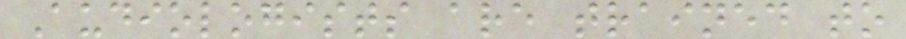Audiologists are trained to
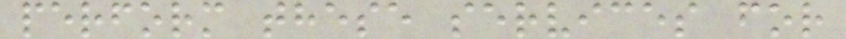perform these services for
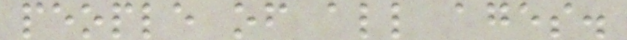people of all ages.
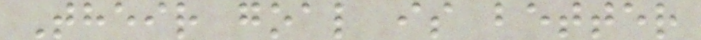Their goal is better
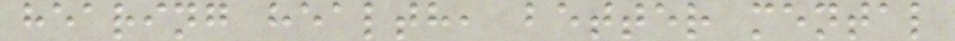hearing health, better mental
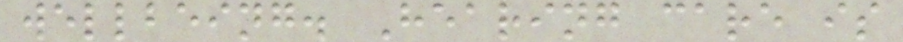wellbeing. Hearing care is
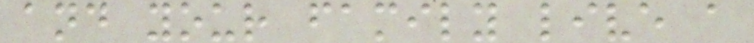and your family live a
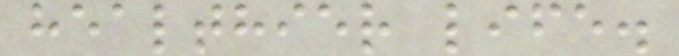healthier life.
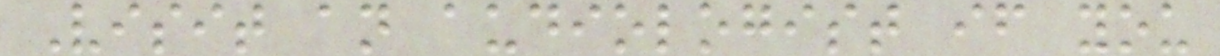Visit an audiologist if you
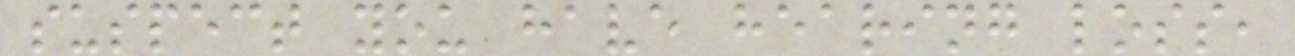suspect you have hearing loss,
